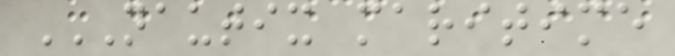NAUTIX MARITIME
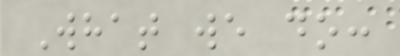What we do:
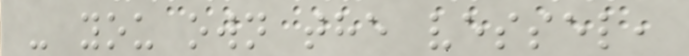- you own the vessel,
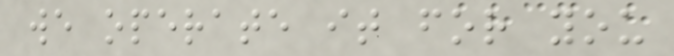we operate it for you
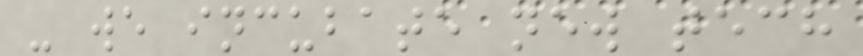- we incubate new tech
